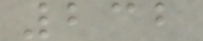232
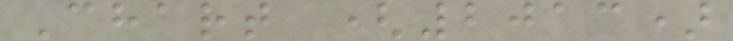Chart (2013)
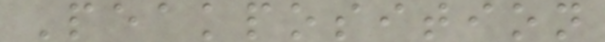Peakposition
